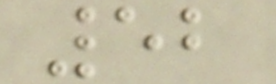52
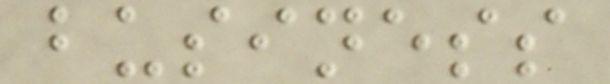business
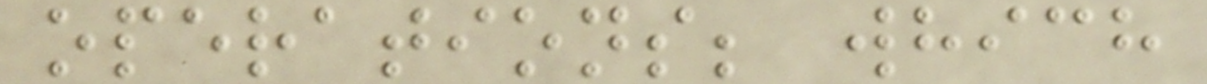operations; which
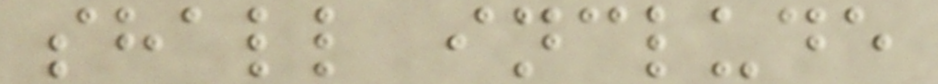shall include
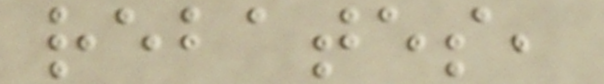rebates,
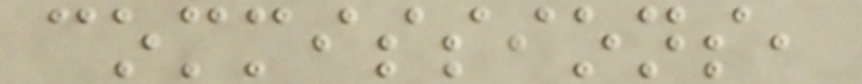commissions,
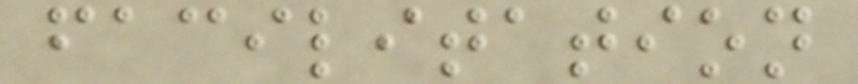facilitation
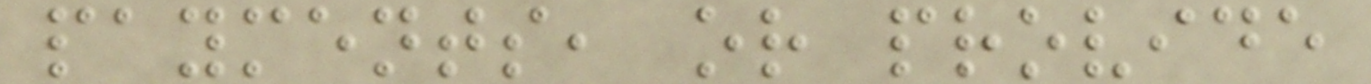payments, or provide
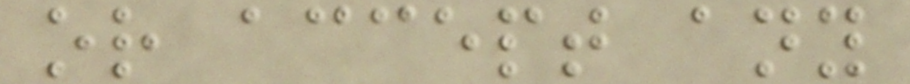or accept any
